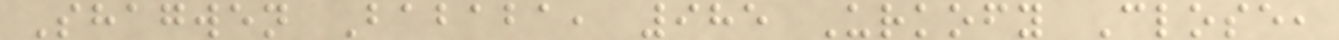Shagwen Bababa, 985 Urkofy Close,
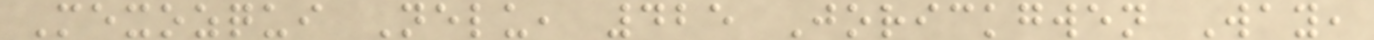Mexozqui Nelu, 425 Jorickgwen Way,
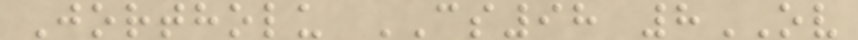Jortholu CS98 8OV
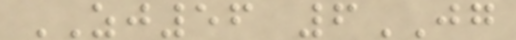ZJ56 6JG
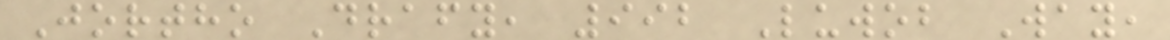Jortho Drafy, 992 Luwob Way,
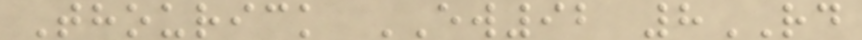Thourick EW92 8RD
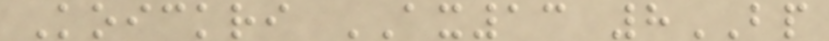Koickri AX13 8BP
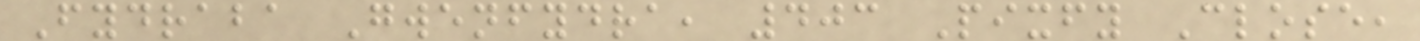Fydraba Gwenfydra, 403 Pixfy Close,
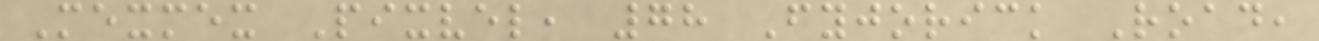Mexmex Pixvel, 78 Fyjorick Road,
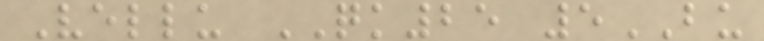Vellu QK25 5BU
